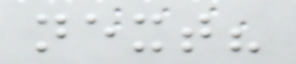next?
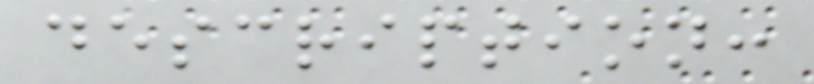description:
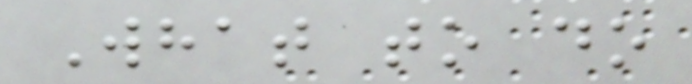What to do
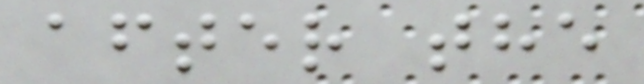after the
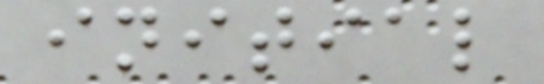initial
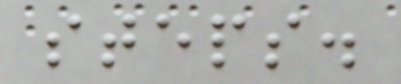steps.
